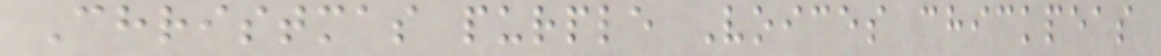Christmas purple Voices chickpeas
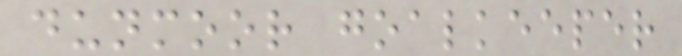dunmoor goalkeeper
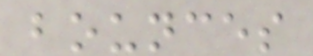bounces
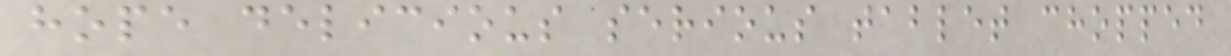hope delicious serious tablet chopped
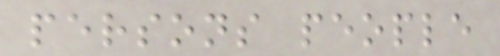persons people
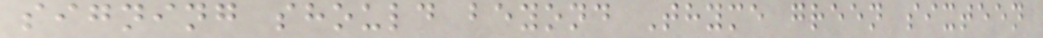signing should beyond Thyme green sixteen
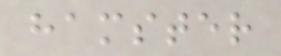hamster
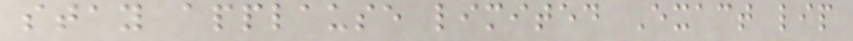stay applause limited Exact lip
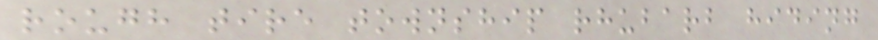rough tire township rhubarb hiding
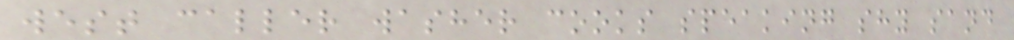west caller washer cooks speaking shy sand
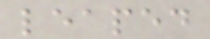leaped
